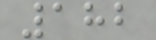182
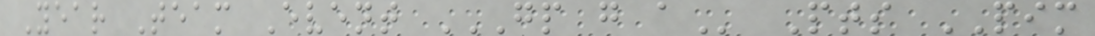Year Team Event GP G A Pts PIM
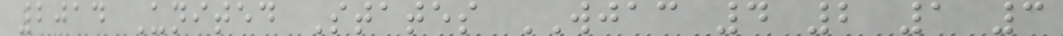2014 United States WJAC 4 2 1 3
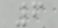6
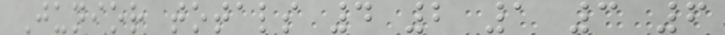Junior totals 4 2 1 3 6
